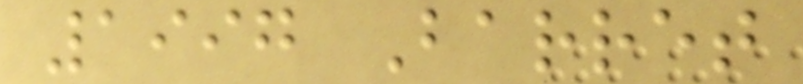1997 Barret
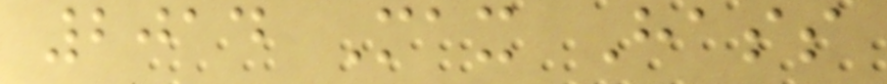2014 Max Hass
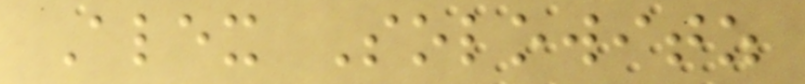Alex Solowitz
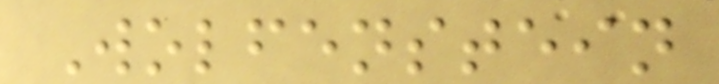Wolfenstein
